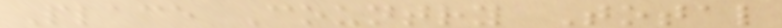Place Country Total
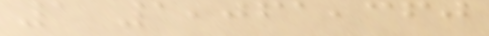1 1,061,360
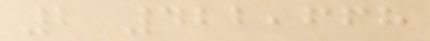2 422,668
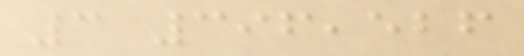3 396,526
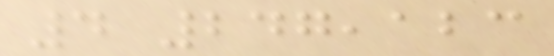4 247,123
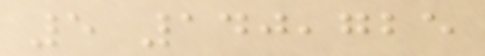5 140,725
